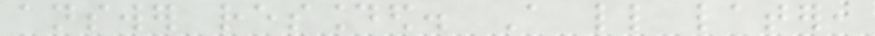answer resounded. A little later,
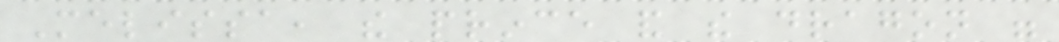Melissa, the prince and the dragon were
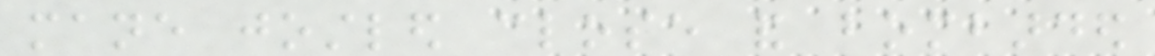mane jostled close and bombarded
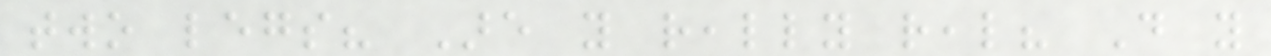two legs? Are you really real? Do you
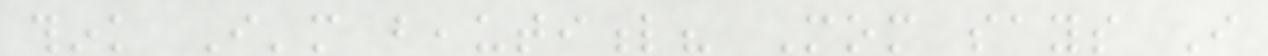think I'm beautiful? Mom says I
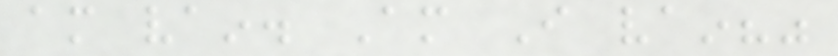am vain. Am I vain?"
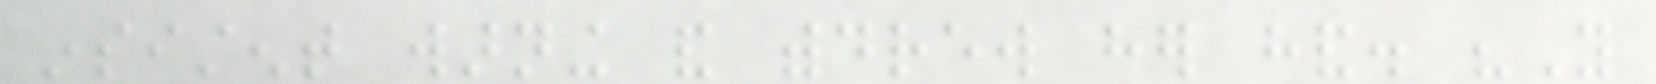insistent warning and withdrew her hand. "You
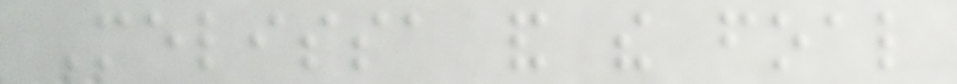Melissa and the foal
